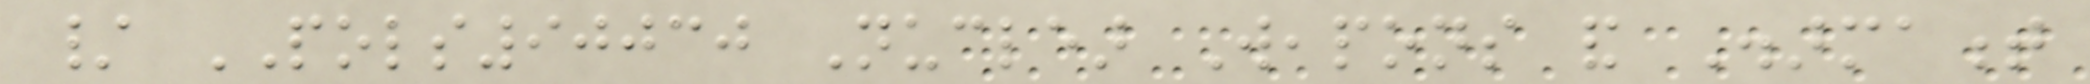/ POLS90030 Nuclear Weapons and Disarmament
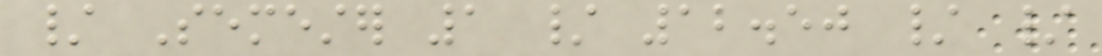/ Semester 1 / 12.50 / /
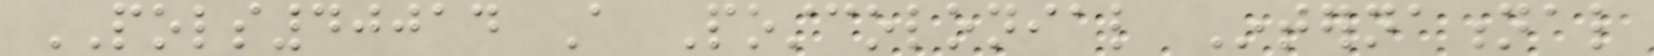POLS40014 A Postcolonial International
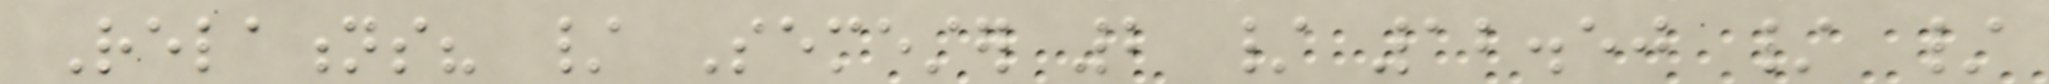Relations? / Semester 2 / 12.50 / /
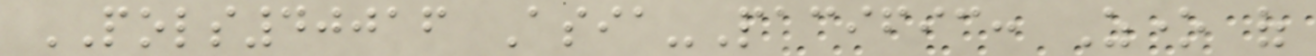POLS40016 Asia-Pacific: Zone of
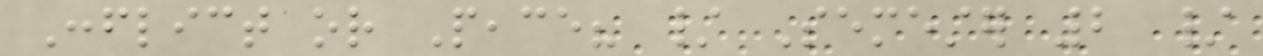Conflict or Peace? / Semester 2 /
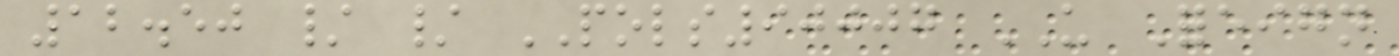12.50 / / POLS90007 US Foreign
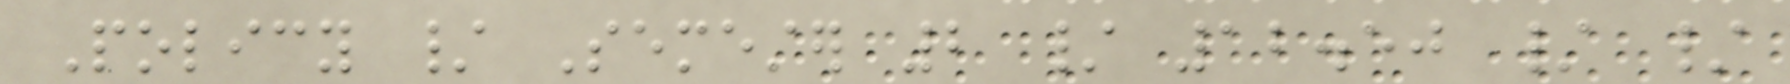Policy / Semester 2 / 12.50 / /
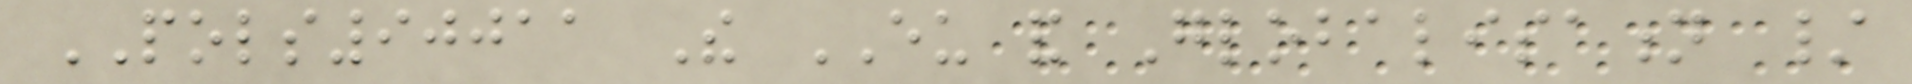POLS90011 The EU and Globalisation /
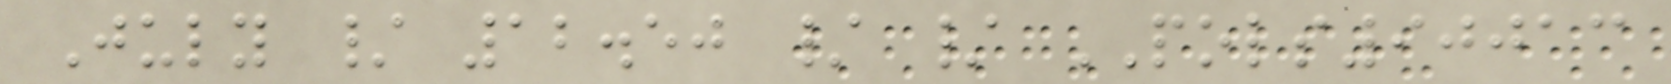July / 12.50 / / POLS90013
